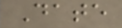Date
